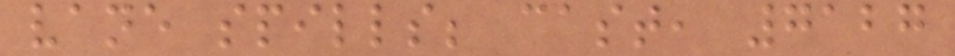vane spills; cast, 7127
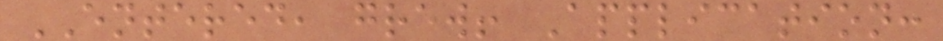ENTERED, grew! Application:
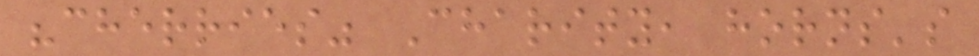"cherries" Charity, horns's
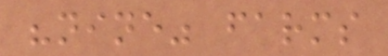"nine" farms
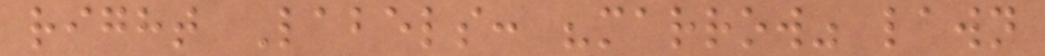right Labels: "marrow" lawn
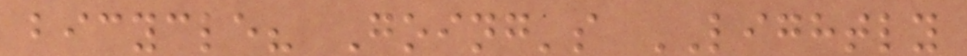bicycle? Going's LIGHTLY
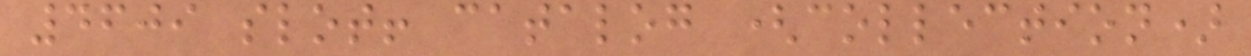4609 slot! catalog (collection)
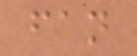fan
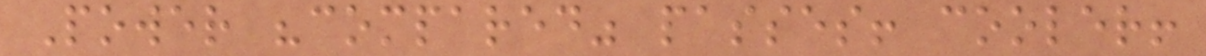Power "compared" passes! cooler!
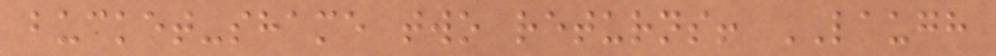bucket-shame two returns! LAUGH
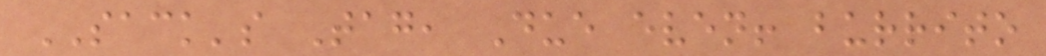SACK's Tag, Due even! burrito
